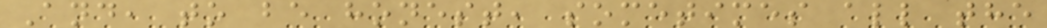And, to be honest, sometimes all the
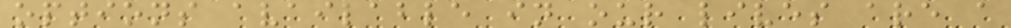options available in our lives are a
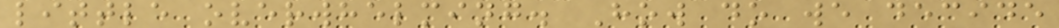little overwhelming. How do we decide
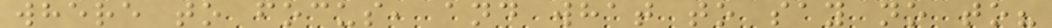where to focus, and what to say no to?
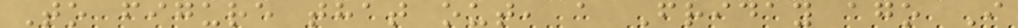To figure that out, a Friday ago I
